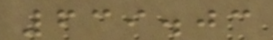639.03
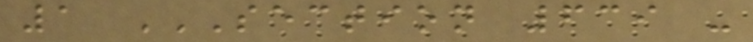1 SECTION 639 -
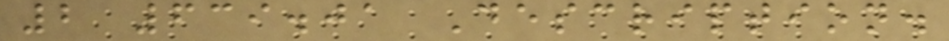2 639.01 Description.
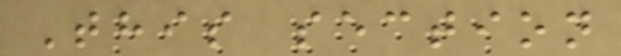This section
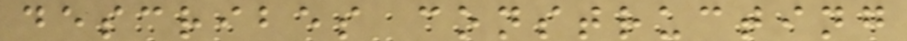describes constructing
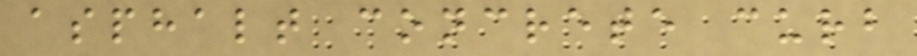asphalt concrete curb
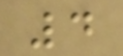4
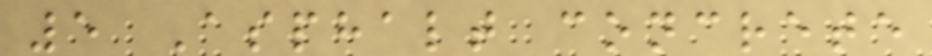5 Asphalt concrete
